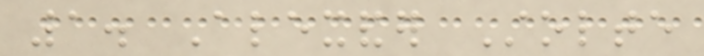1. Alexander Stolte
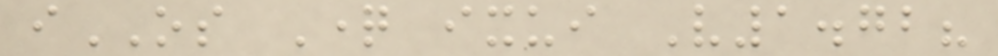iOS Question ixui V1.72?
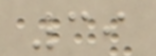39
